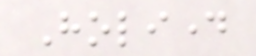Holiday
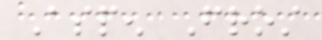Aspen Frost
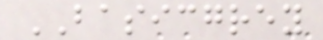BASICGREY
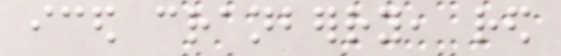iced cranberry, red
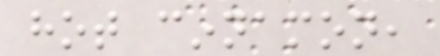hot cinnamon,
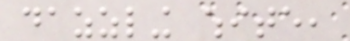dazzling white,
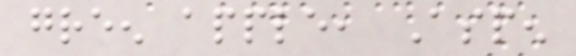green apple, Aspen
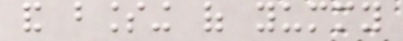and blessing of yummy
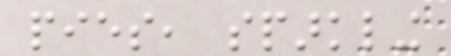pies, sparkling
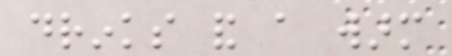drinks and a warm
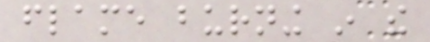flame burning in the
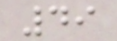49
